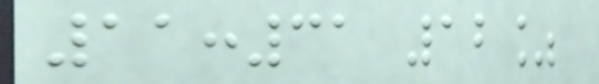11:31 12%
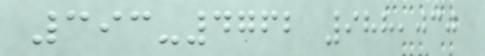393-4762 988,030
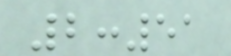2:51
